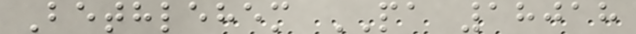Bethlehem PA 18018
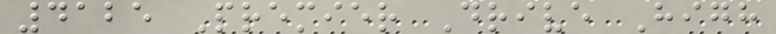4125 Premier Drive High
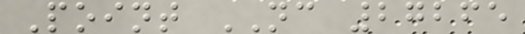Point NC 27265
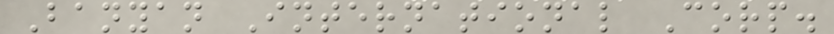Banyan International Corp.
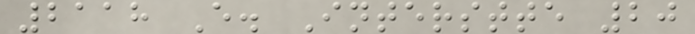2118 E. Interstte 20
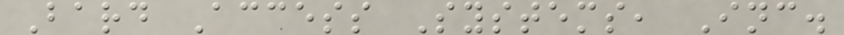Bard Access Systems, Inc.
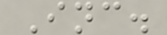Inc.
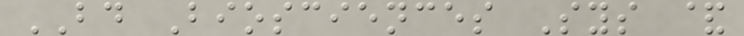BD Biosciences Sys &
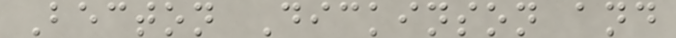Becton Dickinson and
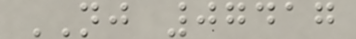NJ 07417
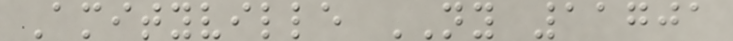Amityville NY 11701
